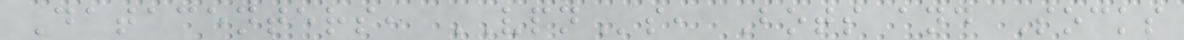Datacenters, VPNs, Bots and Socks
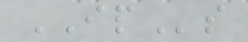IPs
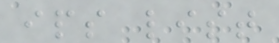ips list
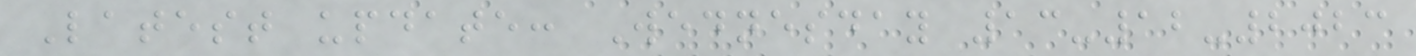Latest update: Wednesday 13-12-2023
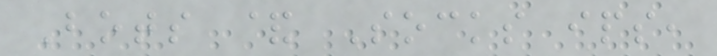Bots & Socks ips,
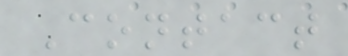Contact
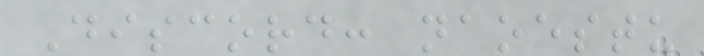Discord: naoestu
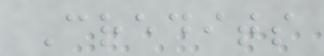Credits
